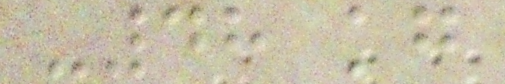-48 kg
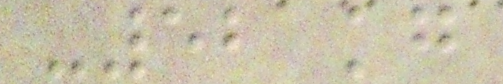-52 kg
